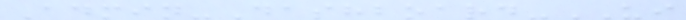Admin-Dashboard-UI
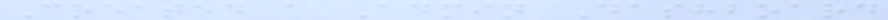Created a Admin Dashboard
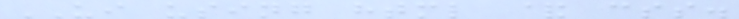UI using html & css.
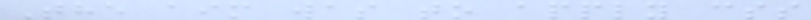The aim was to apply css
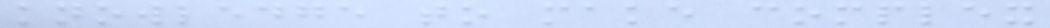knowledge to make complex
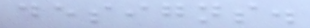designs.
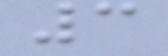3
